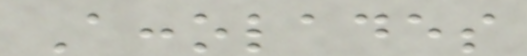Accolades
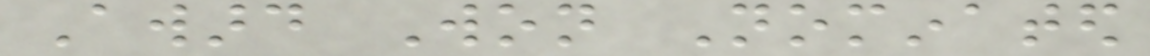Award Won Nominated
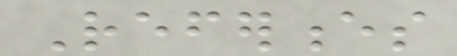References
